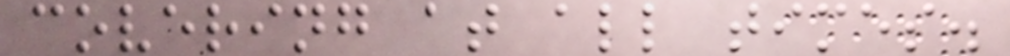covering at all times.
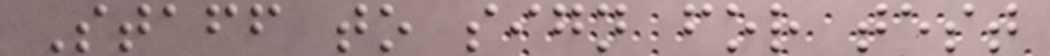Staff to sign for test
